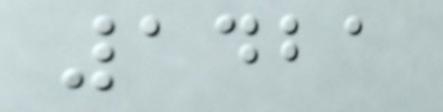1421
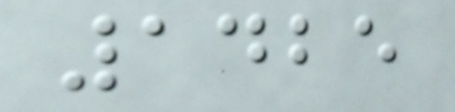1425
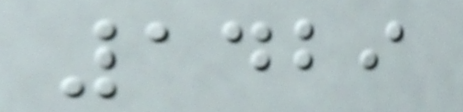1429
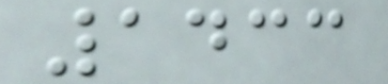1433
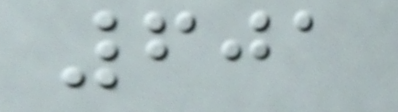601
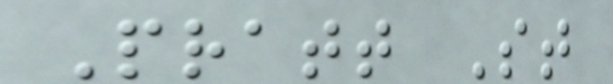Pratt St
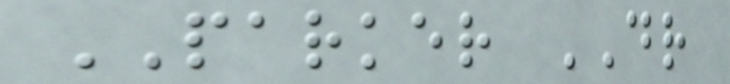PARKER DR
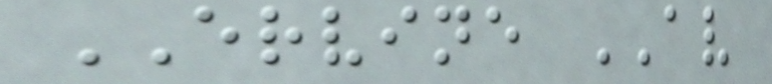ERVINE AV
